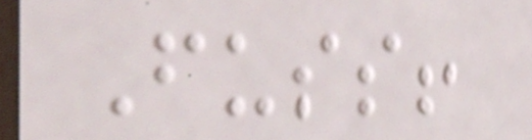Fuss!
